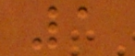1
